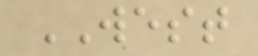WEST
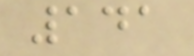141
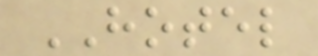HOTEL
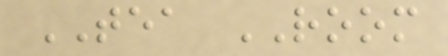TEA ROOM
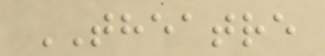THEATRE
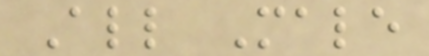All Male
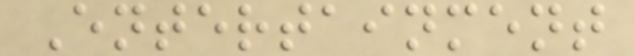Entertainment
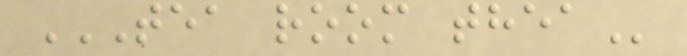TEA ROOM THEA
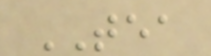TEA
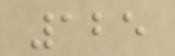125
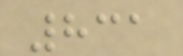831
